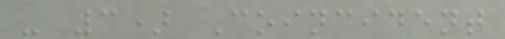- 3) Coincident
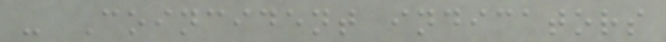- Coincident indicators
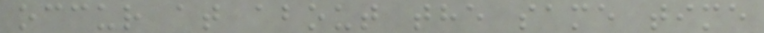occur at about the same time
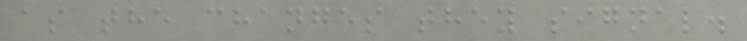as the changes they signal.
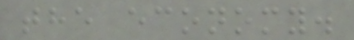the economy.
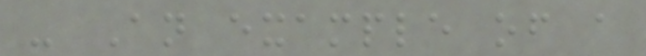- An example of a
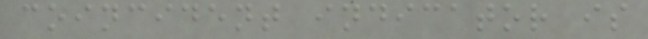coincident indicator is
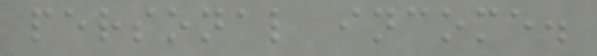personal income.
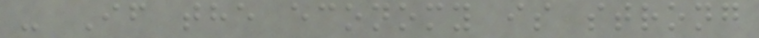- If the economy is strong
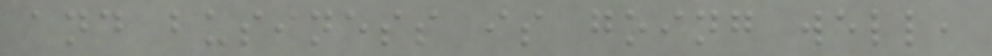and business is going well,
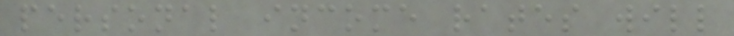personal income rates will
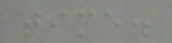time.
